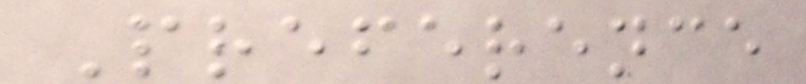Preference
